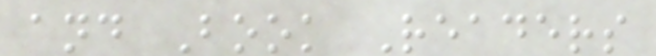and Book Readers
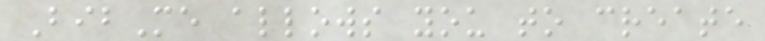BibMe allows you to create
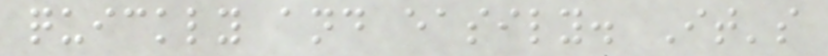quickly and easily. It's
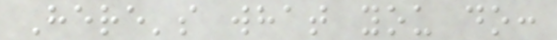Here's what you do:
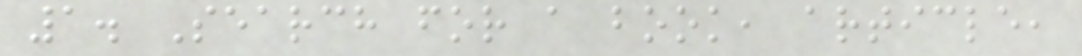1. Search for a book, article,
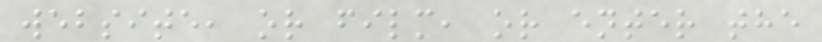website, or film, or enter the
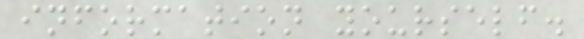information yourself.
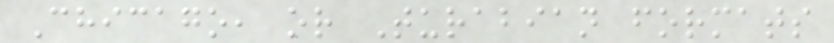Chicago, or Turabian formats
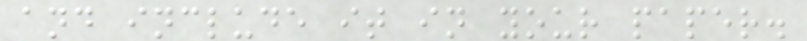and include it in your paper.
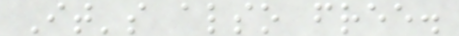It's also free.
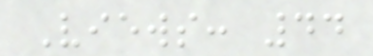Views: 44
